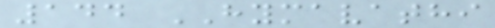144 HYMAVATHI
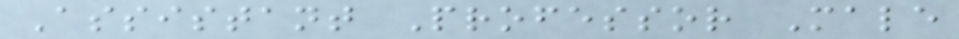Assistant Professor Male
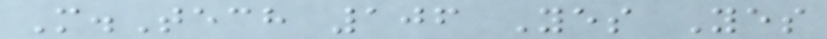M.Tech 106 Yes Yes
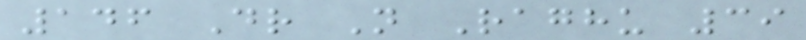146 Dr N Raghu 39
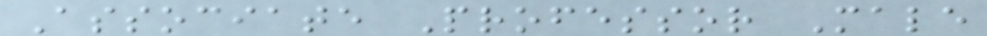Associate Professor Male
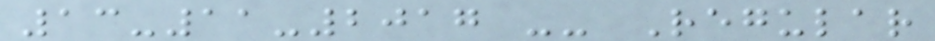13-11-2017 -- Regular
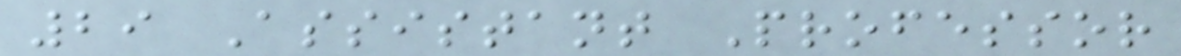29 Assistant Professor
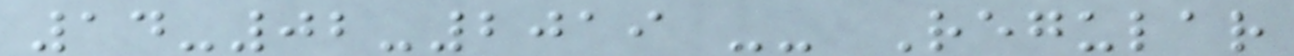14-02-2019 -- Regular
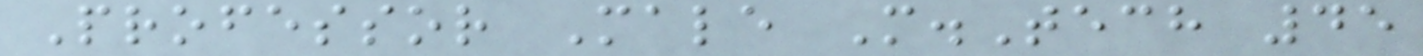Professor Male M.Tech 45
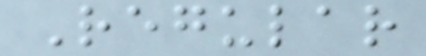Regular
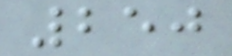250
